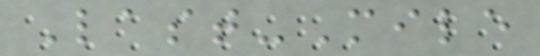Last-Mile
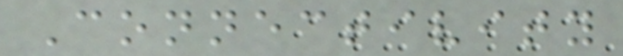Connectivity
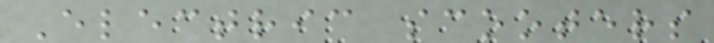Electric scooters
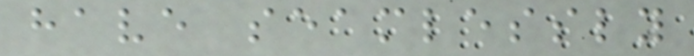have seamlessly
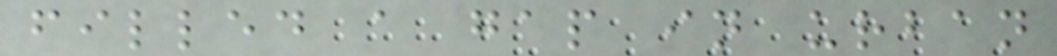filled a gap in urban
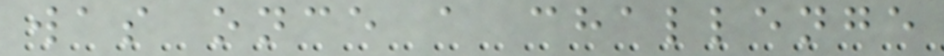was once a challenge
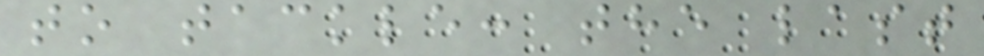to tackle: the last
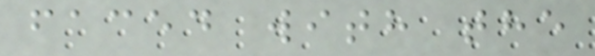faced with the
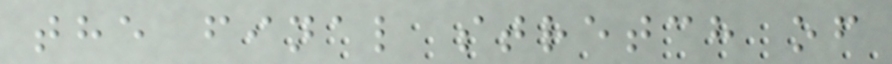the final stretch of
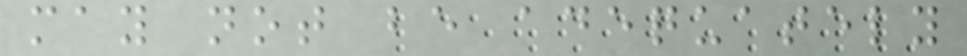may not be adequately
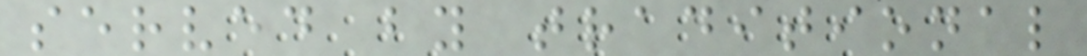served by traditional
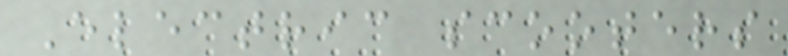Electric scooters
